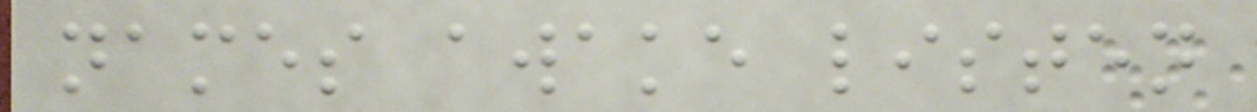names awake listen
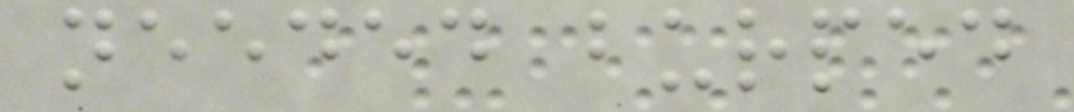needed burped
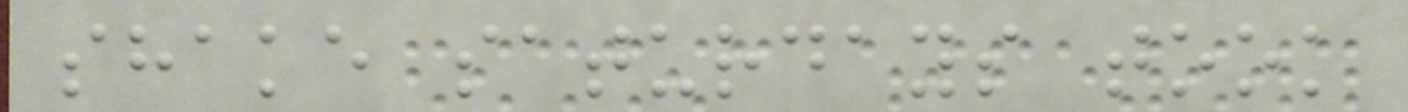shake saturdays took
